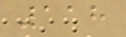118
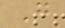G
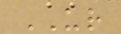UR
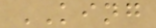KING
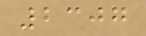2307
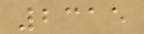2315
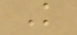K
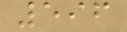596
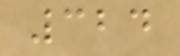324
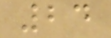24
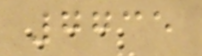7735
